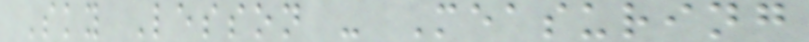Sky Lesson - Measuring
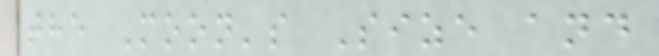the Moon's Size and
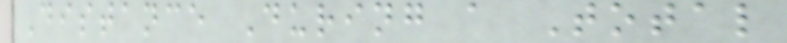Distance During a Total
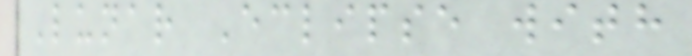Lunar Eclipse with
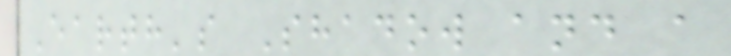Earth's Shadow and a
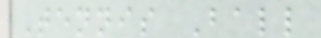Tennis Ball
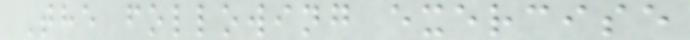The following exercise
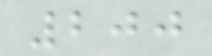200
